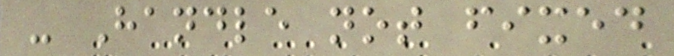- Handle not fixed
